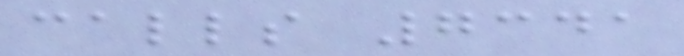calls 7341
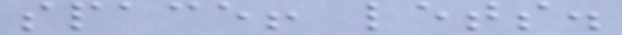space! lets.
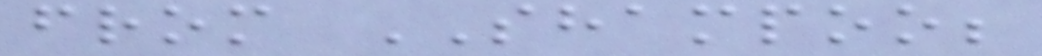from SHAMPOO;
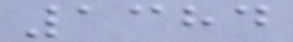1384
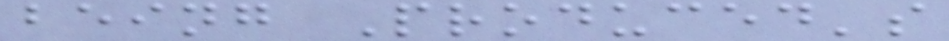being Produced's
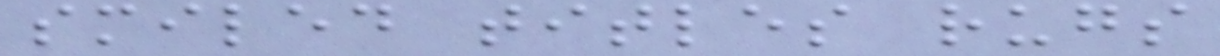smiled titles rugs
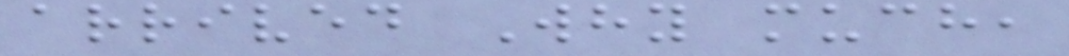arrived Why much,
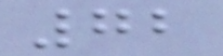72
